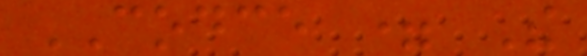CODCE = The
